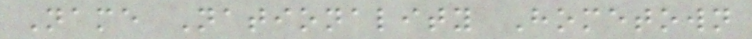Name Nationality Hometown
